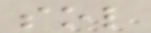sol
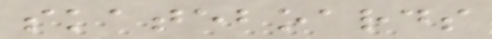skateboards
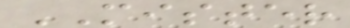MISTER
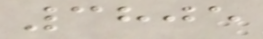3805
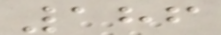186
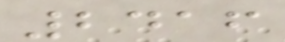2416
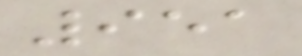951
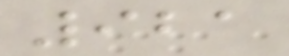921
